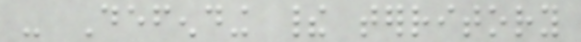- Defending their territory
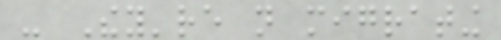- They're not migrating
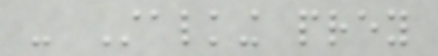- Stalking prey
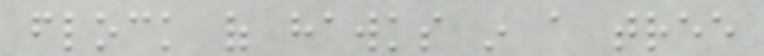flock of hawks in a tree
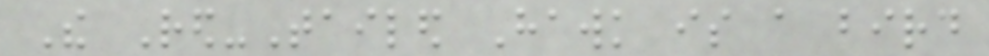The Red-Tailed Hawk is a bird
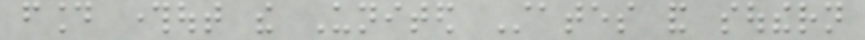found throughout the United States and southern
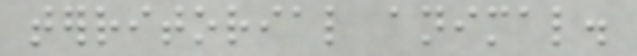territorial animal.
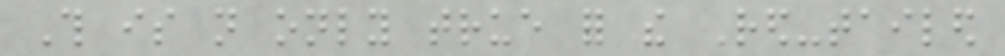This is not only true for the Red-tailed
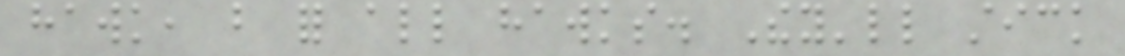hawk, but for all hawks. They'll stick
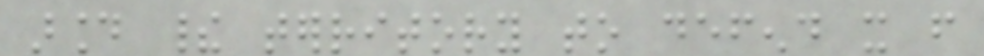around their territory to defend it from
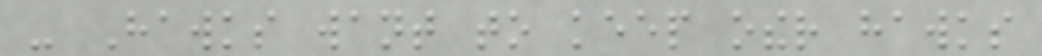- Hawks want to keep other hawks
